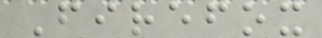Firefox
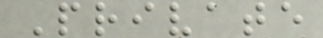Private
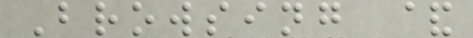Browsing &
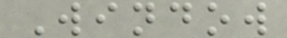Window
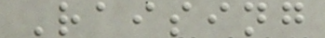Raising
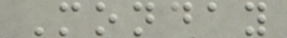Monday
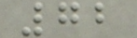72
